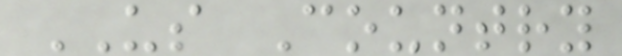US Country
